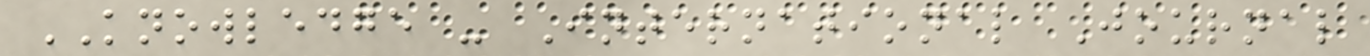KNOWLEDGE - International Journal
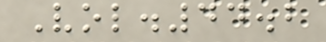Vol.44.2
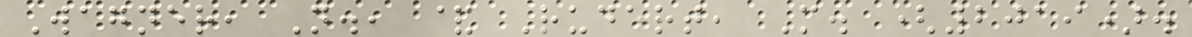Wagner, N., & Rudert, M. (2019).
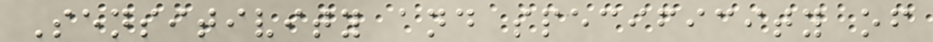Sensitivity and specificity of
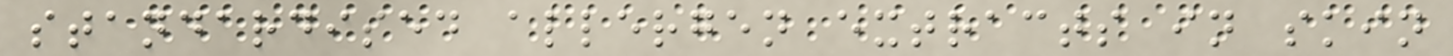standardised allergen extracts in skin
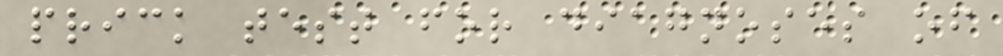prick test for diagnoses of
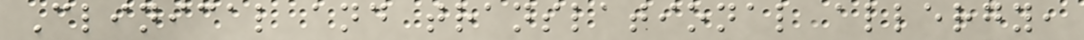Clinical and translational allergy,
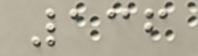136
